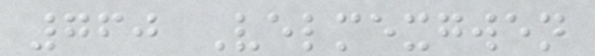760 Velmexgwen
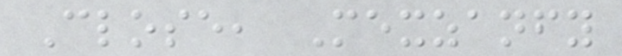Close, Mexzanfy
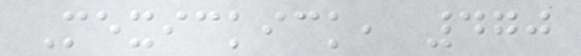Mexickick, 470
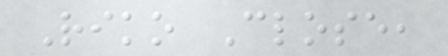Riko Close,
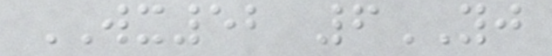WX52 6YJ
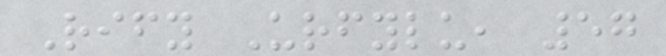Rify Urfylu, 57
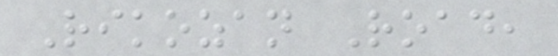Rikozan Road,
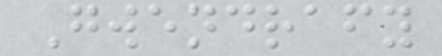Gwendrafy
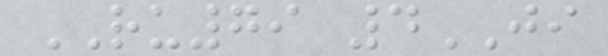RU79 4JI
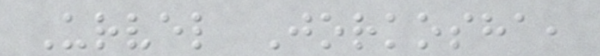Urvel Jorkosha,
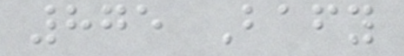875 Bafy
